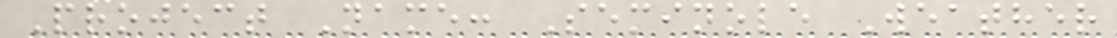Project Name: Seminole Weather
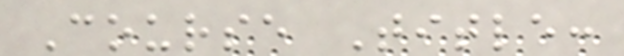Course Title:
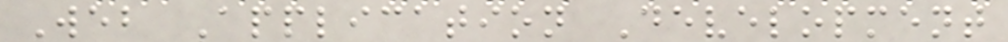Web Application Development
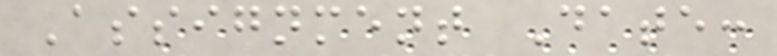Assignment Date:
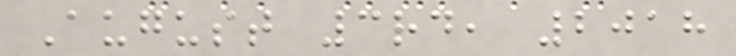August 3rd, 2018
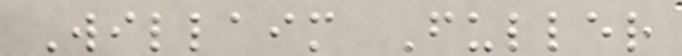Willaim Fuller
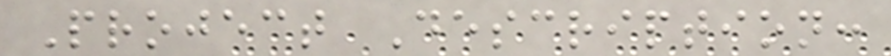Project Description:
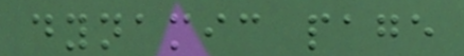dynamic page
